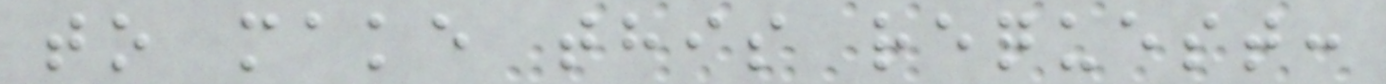to make this request:
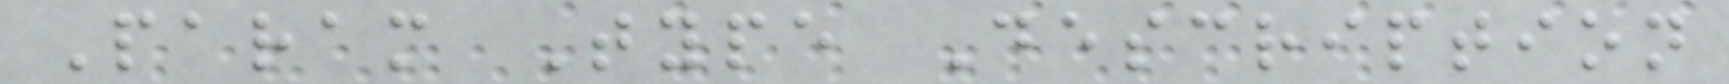Param Type Description
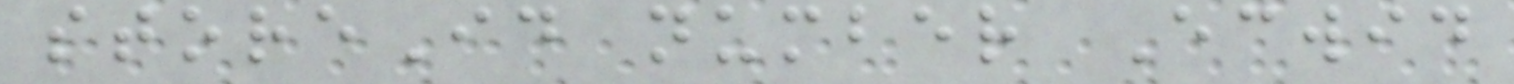storeId number Ecwid
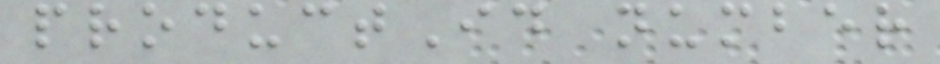productId number
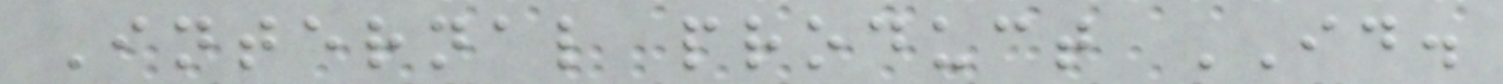Internal product ID.
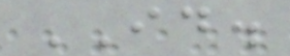ID.
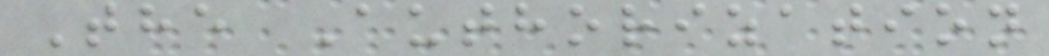The Authorization
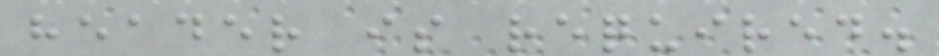header is required.
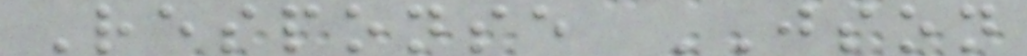Response JSON
